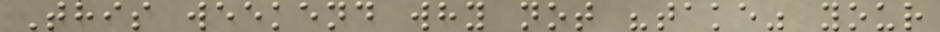This weekend why not "take" your
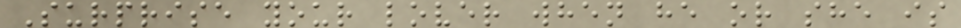Surprise your lover when he or she is
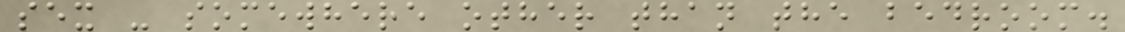sex - somewhere other than the bedroom.
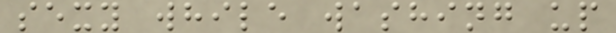sexy while washing up
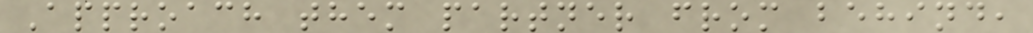Approach them partner from behind,
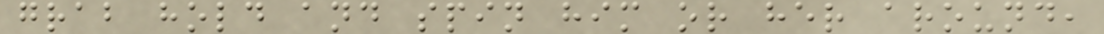grab hold and spin him or her around,
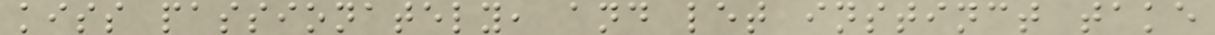kiss passionately, and let instinct take
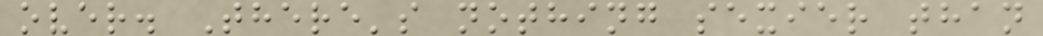over. There's nothing sexier than
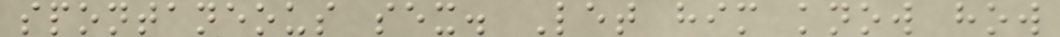spontaneous sex. Let him know how
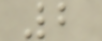2
